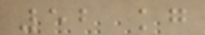52 kg
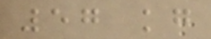57 kg
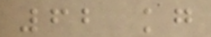62 kg
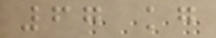67 kg
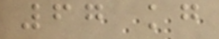67 kg
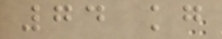74 kg
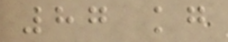87 kg
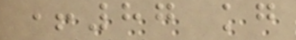+87 kg
